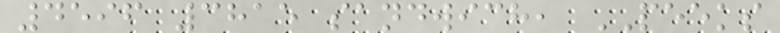4596 3815 sandwich, PEEKS
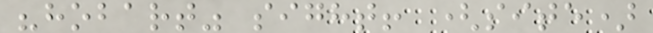"hobart" sight! (site)
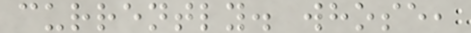currently. whose,
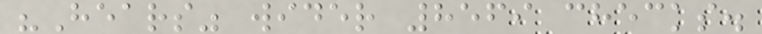"Hears" wider 8569 checks.
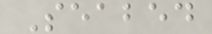Seabed
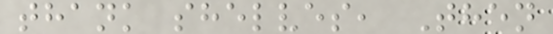thank shelves, Then
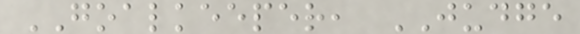GOALKEEPER, JUDGE
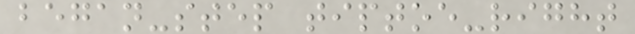began-step tiptoe-right
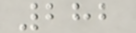282
